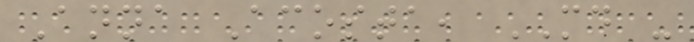Anna Acosta, MD -
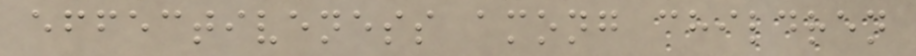effectiveness among children
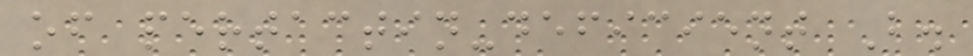of pertactin-deficient B.
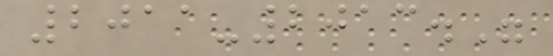2011-2013."
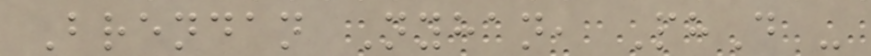Brendan Nyhan, PhD -
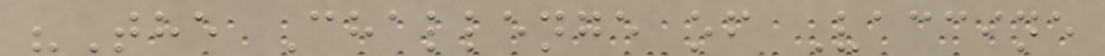"The Challenge of Vaccine
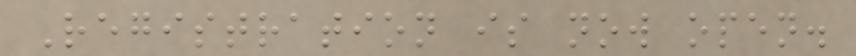Registration is now open.
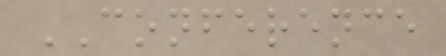CONFERENCE
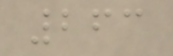263
